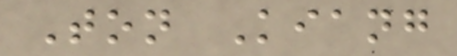Ton Kiang
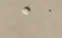a
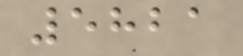5821
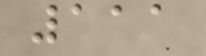111
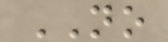NO
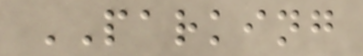PARKING
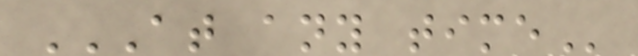AT ANY TIME
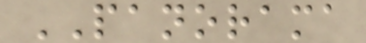PANORAMA
